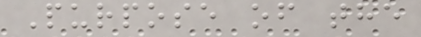Purpose of the
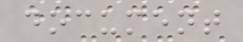document
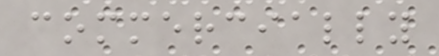commercially
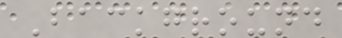Background
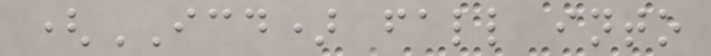(ICD) fall into
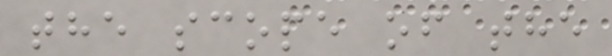the scope of the
